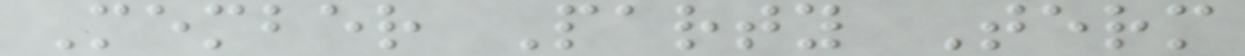Member Party Term
